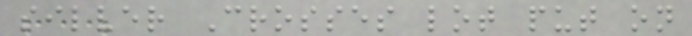silver Crosses lot put on
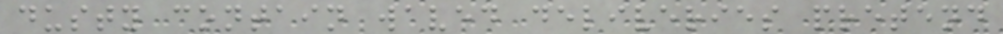dusty contain waved deliveries pretend
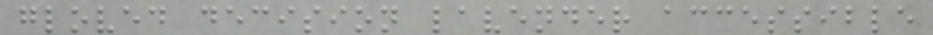gloved decision lavender accessible
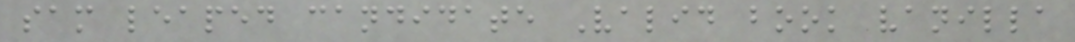sam leaped candidate Valid book vanilla
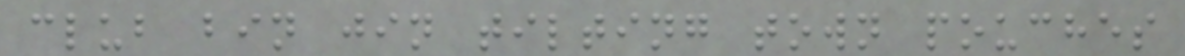club bin jin tilting town pouches
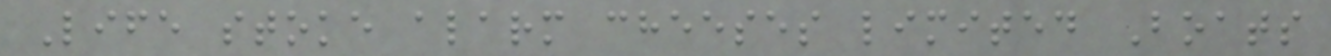Life stoke alarm cheeses limited Boats
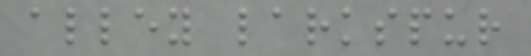alley larkspur
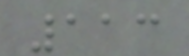113
